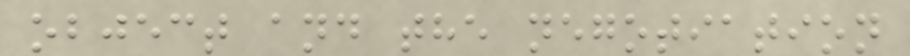object and the negotiation
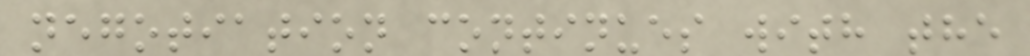negotiation continues with the
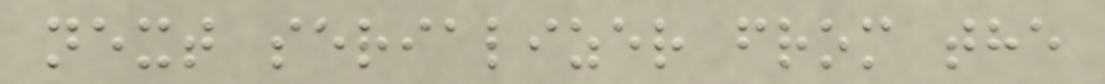next serializer from the
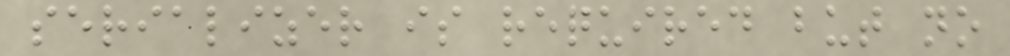serializer is required but no
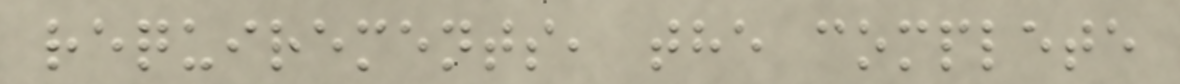requirements, the complete
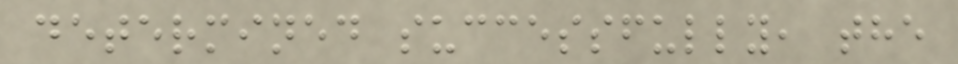determined successfully, the
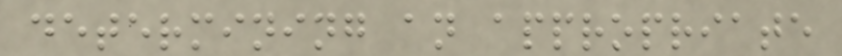determining an appropriate
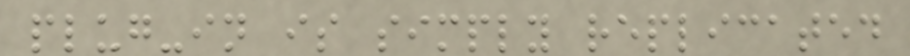plug-in is simply replicated
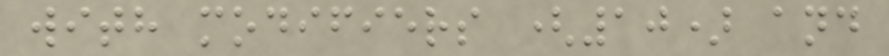with modifiers (10) and
